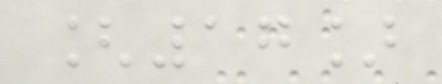[17]
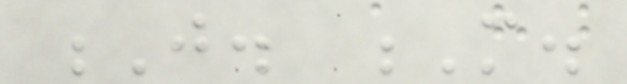J. M.
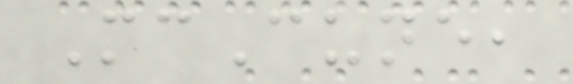McCune,
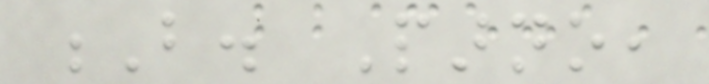B. Parno,
